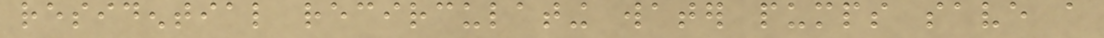residential recirculating water pumps save a
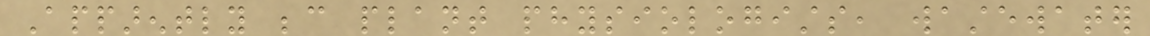Apparently because plant physiologists, wastewater
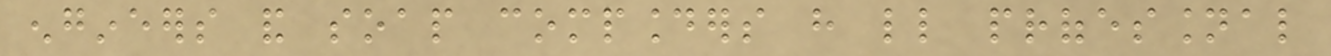engineers and soap compounders have little professional
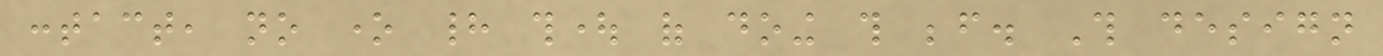contact, no one had thought of doing this before. This design
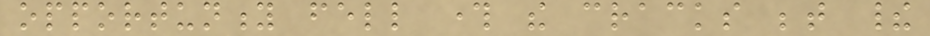opportunity fell through the cracks between their
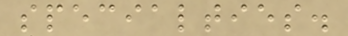specialties.
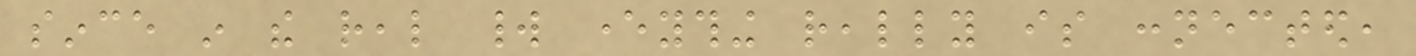since in the real world everything really is connected,
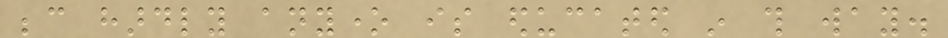because hardly anyone is educated in this way.
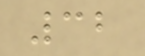32
